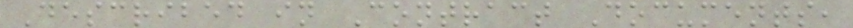Described in Contract Documents,
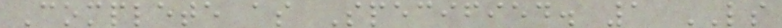Complete as Specified. 1 LS
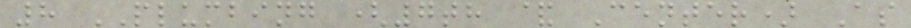8 PLUMBING (7th & Center) As
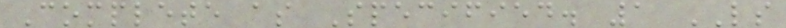Complete as Specified. 1 LS
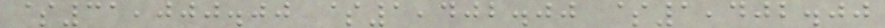$31,000.00 $1,402.00 $1,402.00
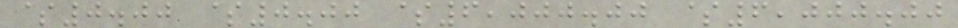$0.00 $0.00 $6,000.00 $6,000.00
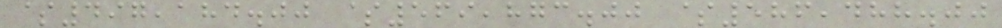$497,184.00 $569,873.00 $586,488.00
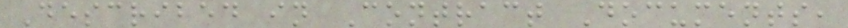Described in Contract Documents,
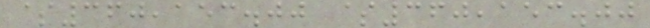$360,153.00 $360,153.00
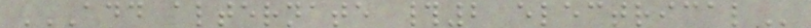ADD ALTERNATE #2 ELECTRICAL
